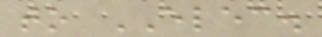to ELEC.
